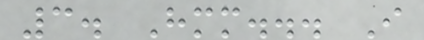3. Hmm... I
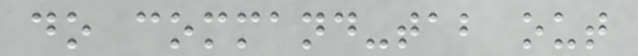do command-tab out
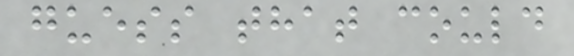guess that could
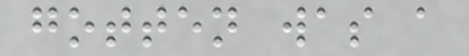gotten was a
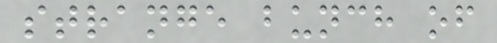strange bunch of
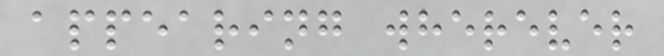appearing wherever
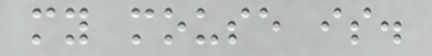my mouse is.
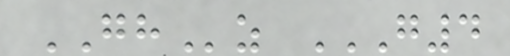GHz G4
